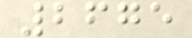2675
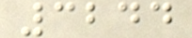3244
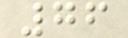76
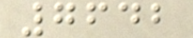7642
